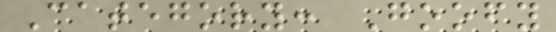Category: Goofy
